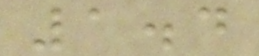1.4
